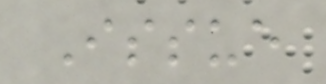Issue
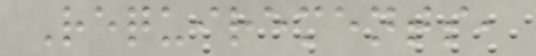Requirements,
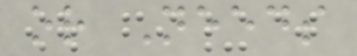or Needs
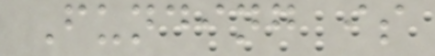Funding is
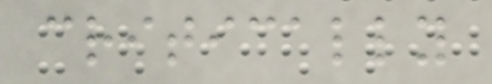critically
